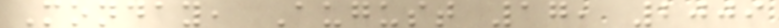Monday, August 17, 2009
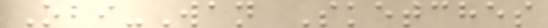Obi-Wan Sketches
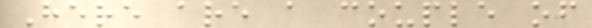Here are a couple of
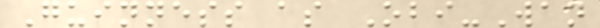Guinness as Obi-Wan
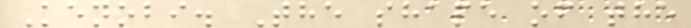Kenobi. The shape of the
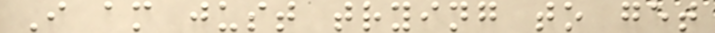I am just trying to get
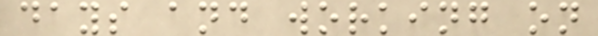days and working on
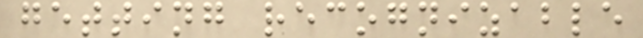getting recognizable
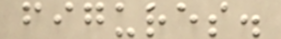figures.
